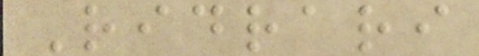Ridrari
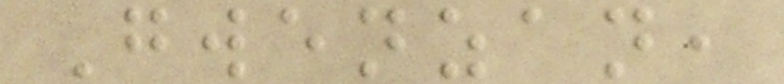Gwenzan,
